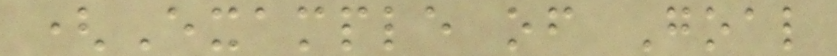(Example of Goal
